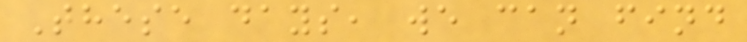These days, we can find
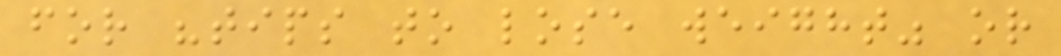for "tips to lose weight" or
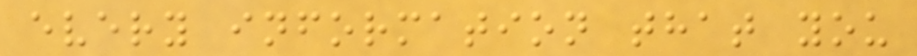every information that you
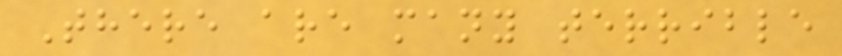There are many terrible
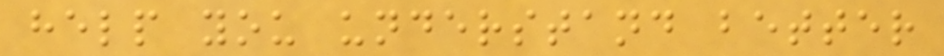help you understand better
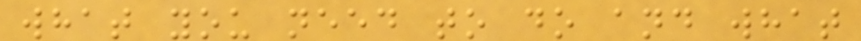what you need to do and what
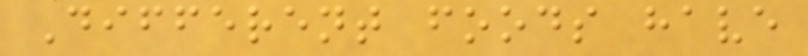Different foods have
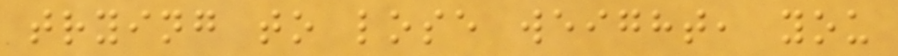trying to lose weight, you
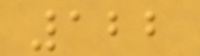122
